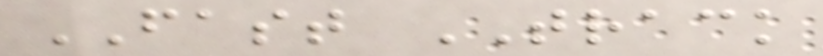FAST TRACK
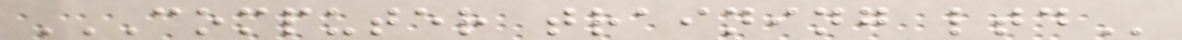COMPUTER TRAINING LTD
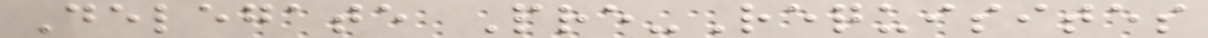Delegate Pre-Requisites
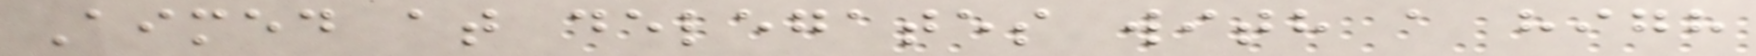Aimed at delegates with a high
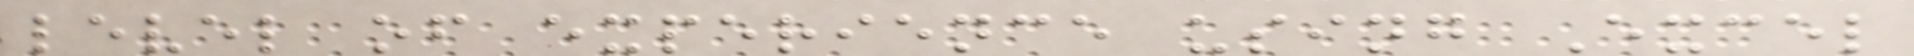level of experience using Excel
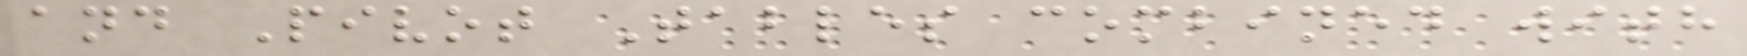and Pivot Tables combined with
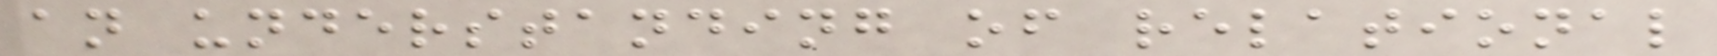an understanding of relational
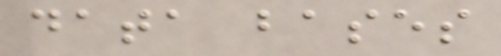data bases
